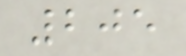205
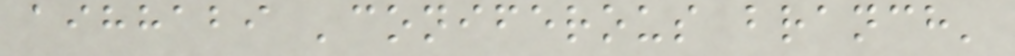aihhabi 'coniferous branch'
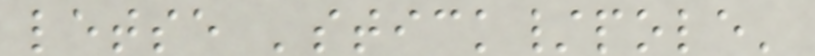letse 'stick/pole'
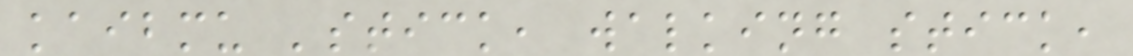kaibmu 'stick, walking stick,
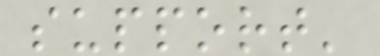support'
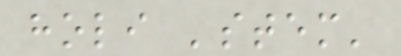holi 'stem'
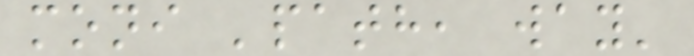moni 'path, way'
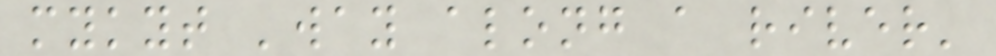mykyt 'way along a river'
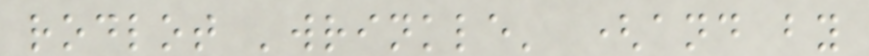rodlot 'wrinkle' (and by
